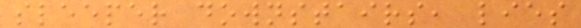sleeper downstairs, lies
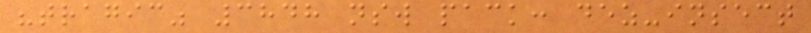"tragic" 3848 nsw pack: dez-insect
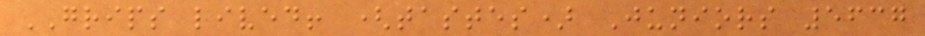GRIPS lived! (tastes) Juniors 5637
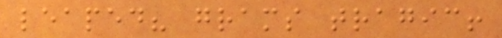leaped? grams tragic!
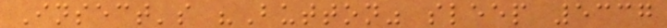Insect's "Button" sleep 5337
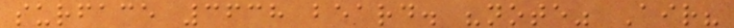surface 3638 beard. "note" Air?
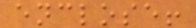enclose!
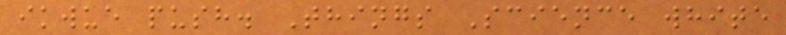ikwue push. Things Science white
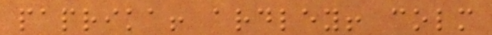paprika! ardley! colm
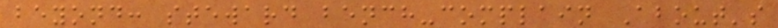beyond: steward bench-complain About's
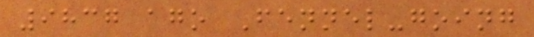9837 ago Fennel-going
